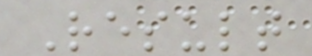Result
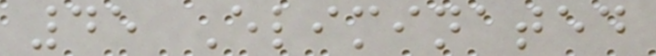45 Eliminated
